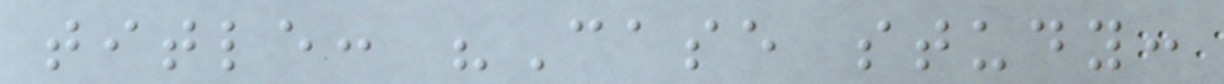title: "Case study:
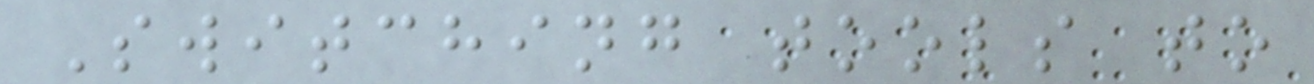Switching tools to
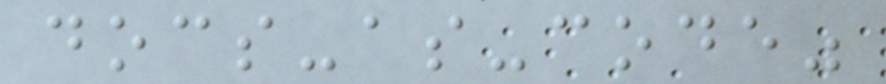docs-as-code"
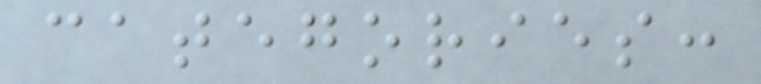categories:
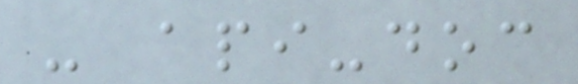- api-doc
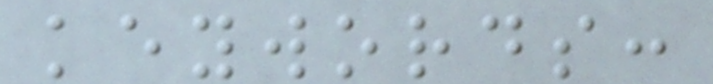keywords:
